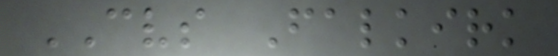CVS Falkirk
